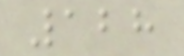128
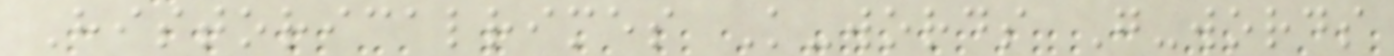Historicalrimes K-words G-words
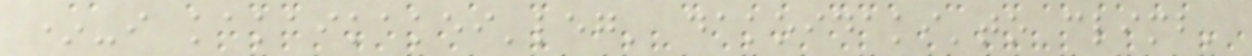*-i kakaikakei'leg' dakoidaki'to climb'
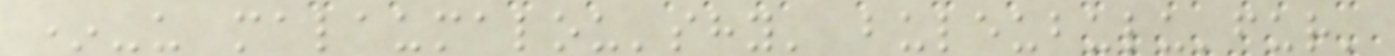*-u malaumalou'shy' buleubulu'fur'
